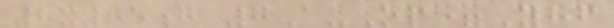2x05g 7A-Op=Yhf
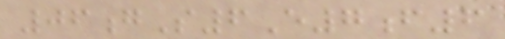06gS6E7f6
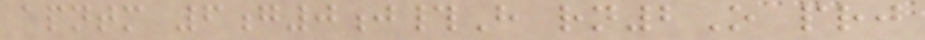apntm 6g0j#H rn2O prj
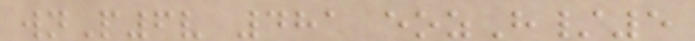wnP6v 481 eozH/5
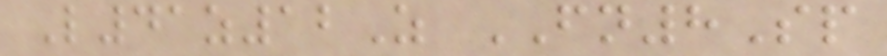L41z12Z FN8Sp
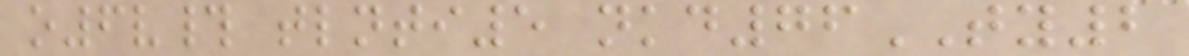o6v# tlnti5 nkd76TY2
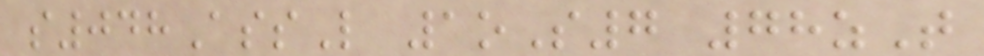s048AssL 1oS7 78zT
